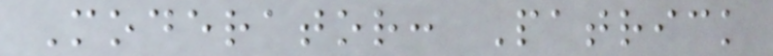Moderator: Patrick
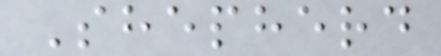Shepherd
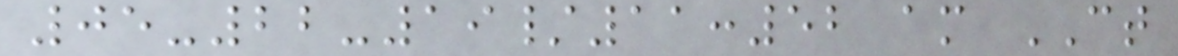05-22-19/11:52 am CT
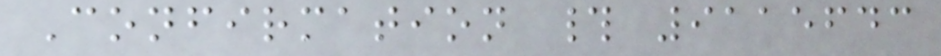Confirmation # 9115643
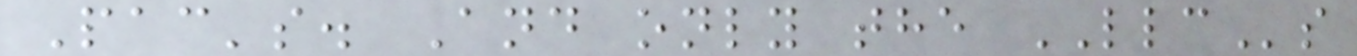Pac's. And only the LLCs
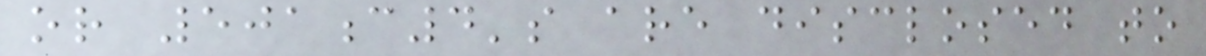or 501c4's are disclosed to
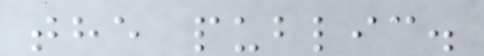the public.
